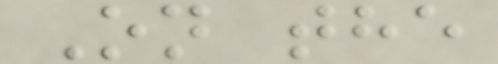On the
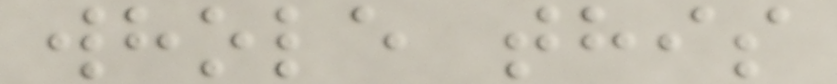whole this
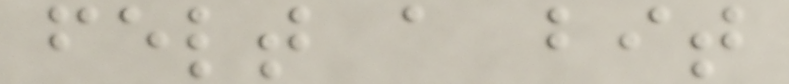felt a bit
